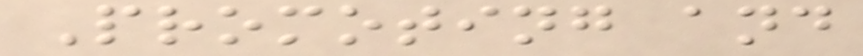Promoting and
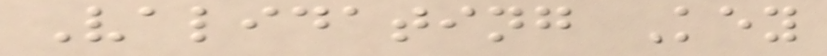Validating Key
